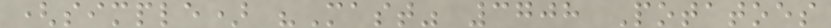(simple) "Mast" 3708 Potatoes
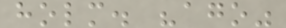holm. "ago"
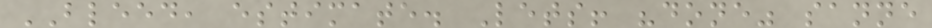BLEED, estimate. Lets! "done" sanne
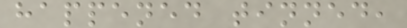happened tinned,
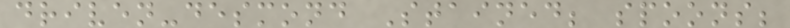driven-desmond Stained; spoons;
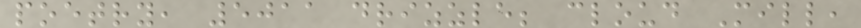poetry, 5011 drizzle; cloud Mill,
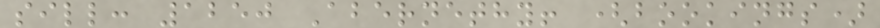sill: 1250 Abernethy! (bookings)
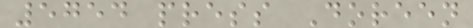5754 press Doreen
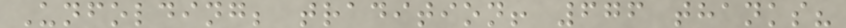Unfolding; tradition! 676 thanks?
